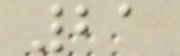21
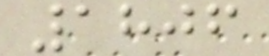1806
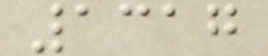1317
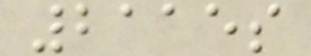2115s
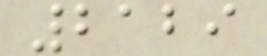2129
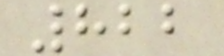822
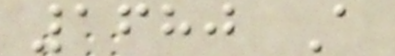1680 A
